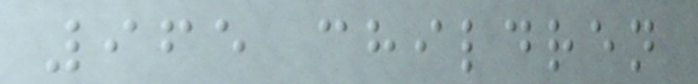965 children
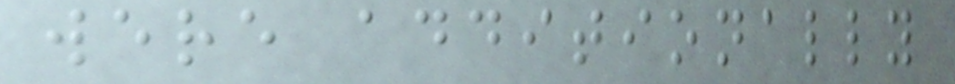were additionally
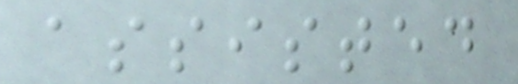assisted
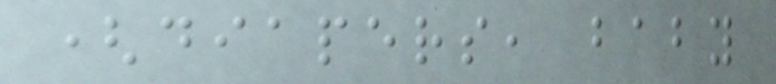(diapers, baby
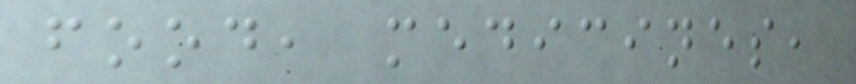food, medicines,
